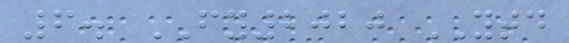6. FY2020 YTD
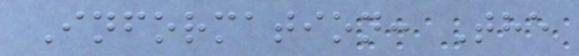Information: The
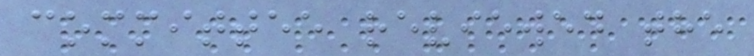committee reviewed the
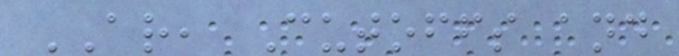AR, Cutoffs and
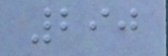290
